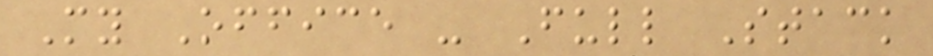My Office - Full Stack
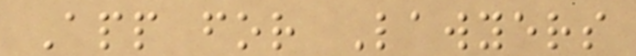App for Lawyers
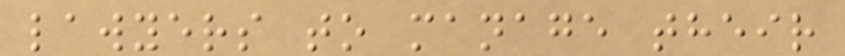lawyers to manage their
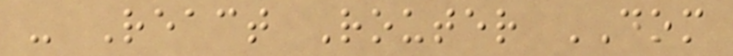- React Router DOM
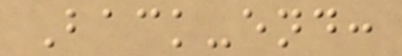Back-end:
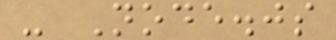- Node.js
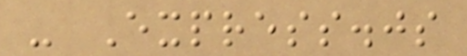- Express.js
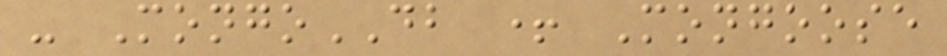- MongoDB + Mongoose
